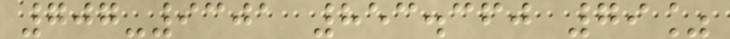707-9301 853.360 79%
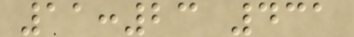11:23 431
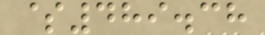$489.38
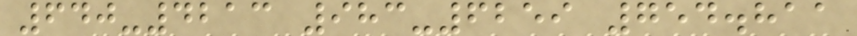640-4213 983-6259 754.811
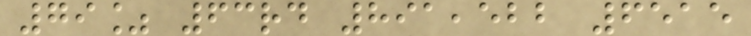79% 63rd 891,522 6515
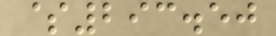$293.50
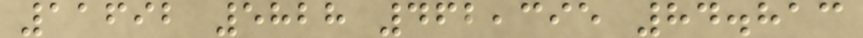11692 5828 462,395 84.813
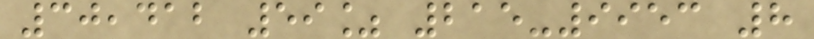30,412 59% 215-9953 8
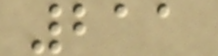211
